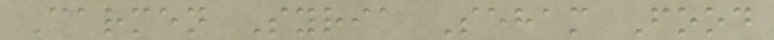Carmen Syria Seham Food
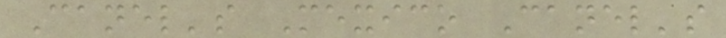Canel's Mexico Canel's
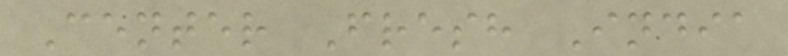Center Fresh India
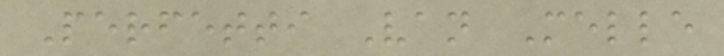Perfetti Van Melle
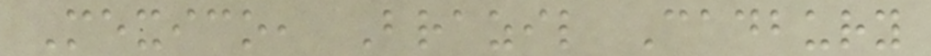Mexico, Brazil Cadbury
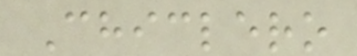Chiclero
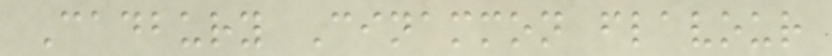Cadbury Cinammon flavour
